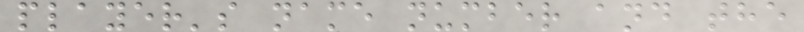player's name number and the
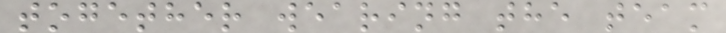together wearing the team
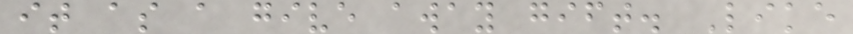it as a give away gift. Like
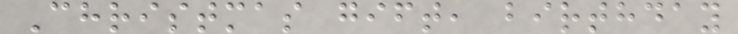Christmas gift, birthday
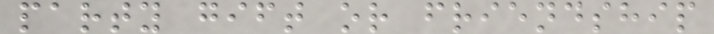party gift or friendship
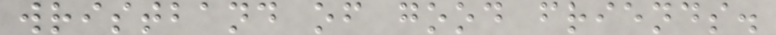wristband of good friends.
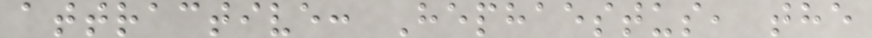attractive: Hephaestus, the
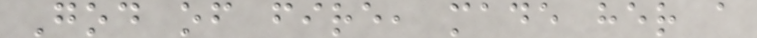God of fire, made her a
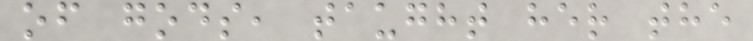of gods, taught her the
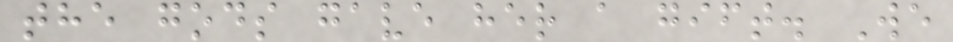the gods gave her a gift. We
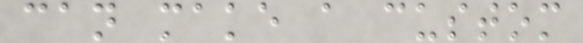can make a custom
